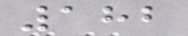182
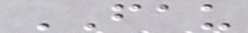FAU
